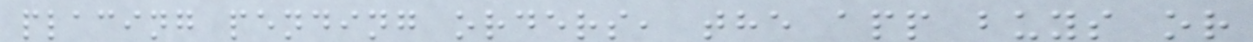placing pending orders, the app buys or
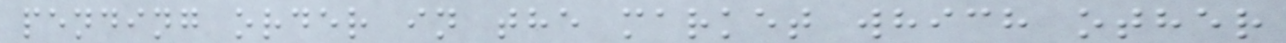pending order in the market which other
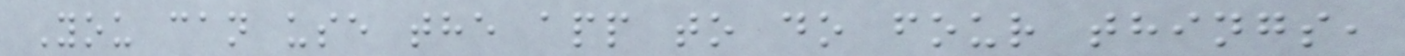You can use the app to do four things,
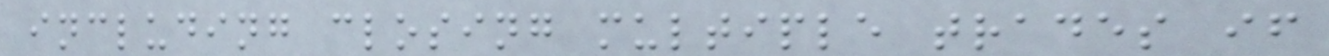including closing multiple trades if
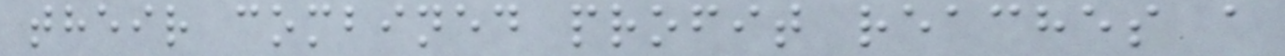their combined profit reaches a
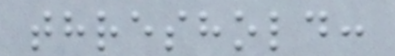threshold:
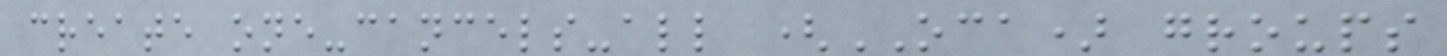create one-cancels-all (OCA) groups
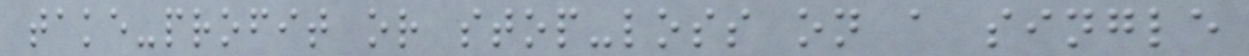take-profit or stop-loss on a single
